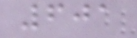601
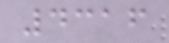4316
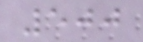500
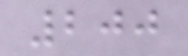200
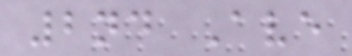2nd Ave
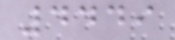4449
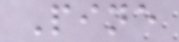Pine
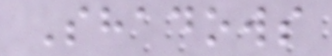Shadows
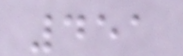451
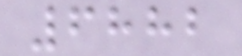6882
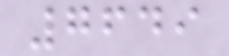7649
